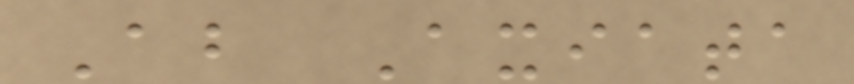About Axiata
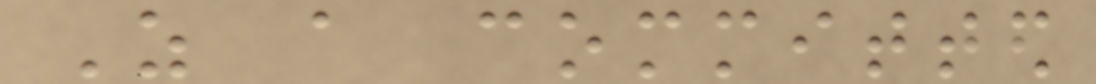As a committed
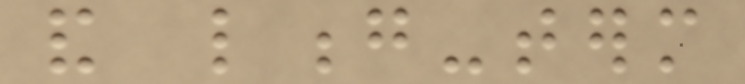and long-term
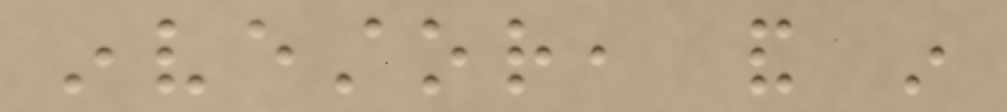investor, and in
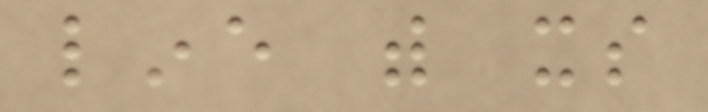line with its
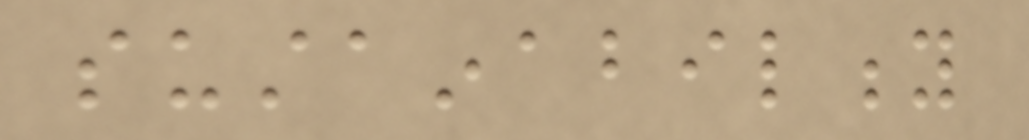sustainability
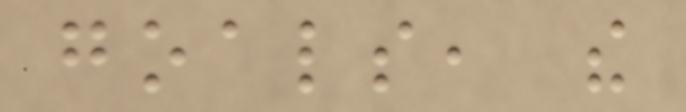goals, the
